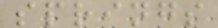springs
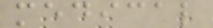medical
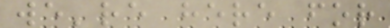we're here for
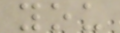you
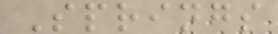Springs
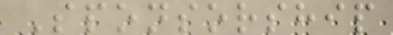Sponsorship
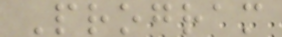Program
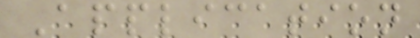Application
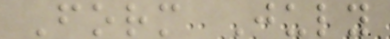Form July
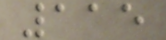115
